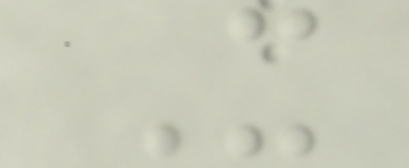X
